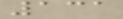131
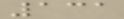131
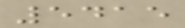5415
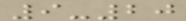9-20
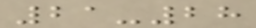21-28
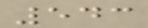543
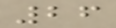26
